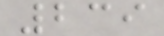239
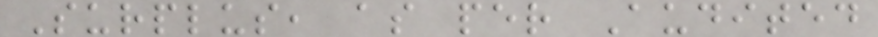Surplus, as per Audited
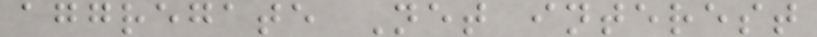aggregate Net interest
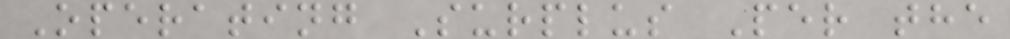Operating Surplus Per the
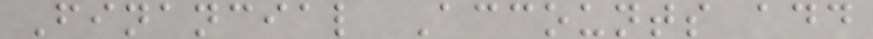Financial Accounts add
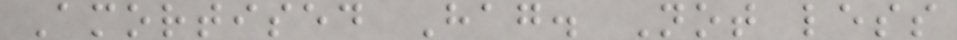Amortised Hag. Not less
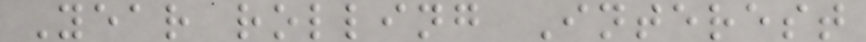Year rolling Interest
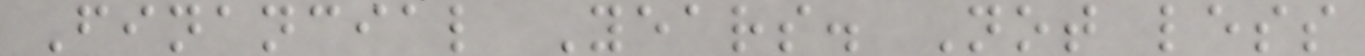Financial Years. Not less
